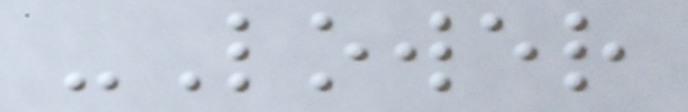-Lower
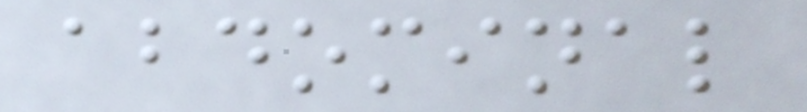abdominal
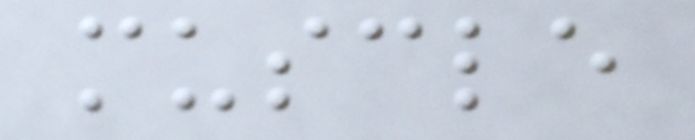muscle
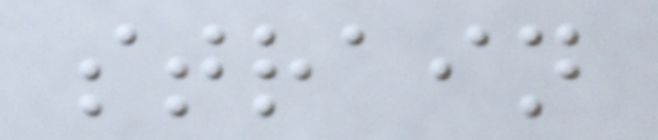strain
